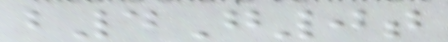b4G0t
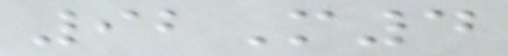92M4
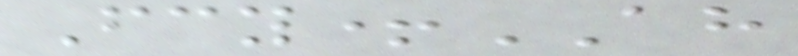Fcy+AH
